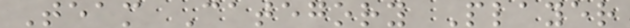Team Category Player
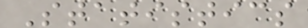Statistics
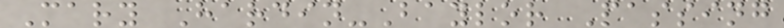Mary Hardin-Baylor Passing
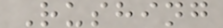Rushing
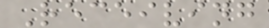Receiving
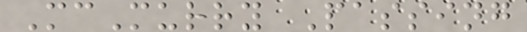McMurry Passing
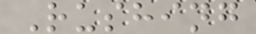Rushing
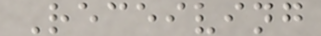Receiving
